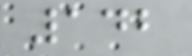142
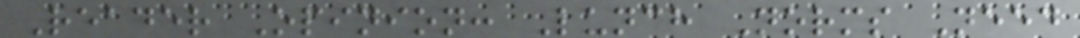Reader Opinion: Lunch Norms Need
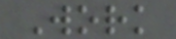Work
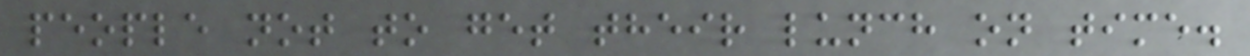people not to get their lunch on time.
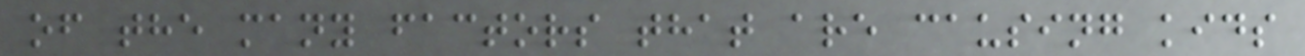of the many factors that are causing kids
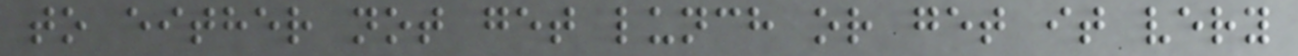to either not get lunch or get it very
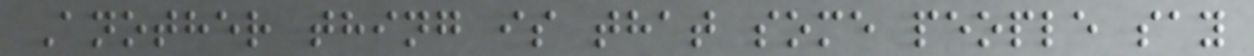Another thing is that some people say
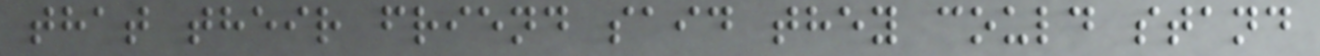that their friend said they could stand
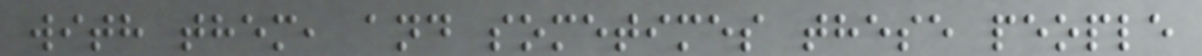with them, and sometimes these people
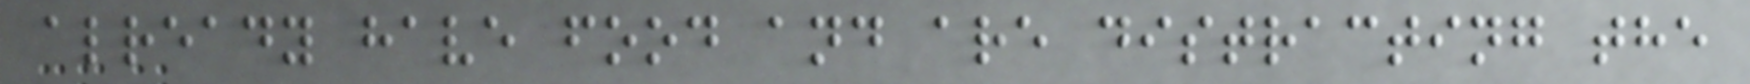already have food and are distracting the
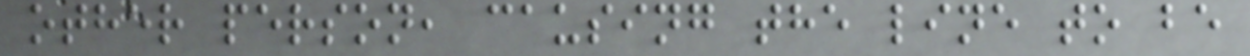other person, causing the line to be
